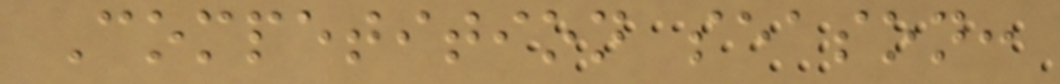Competition season:
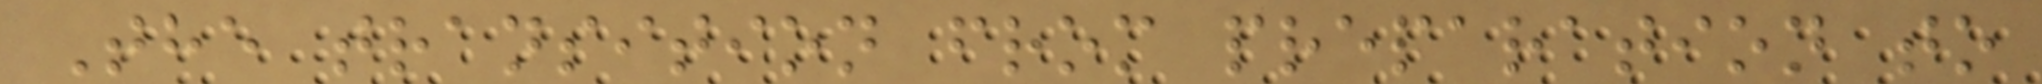The transition from preparation to
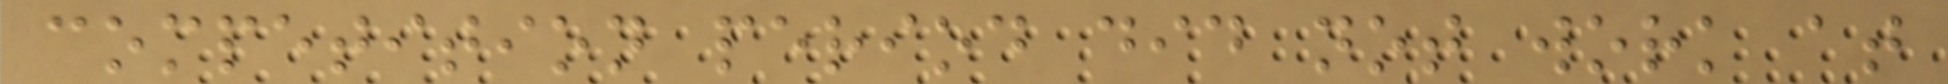competition period did not work at
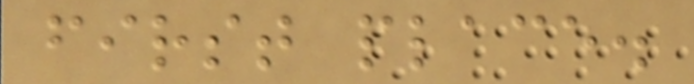first place.
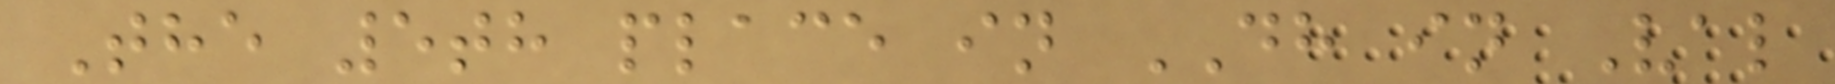The 5th place in DH in Val
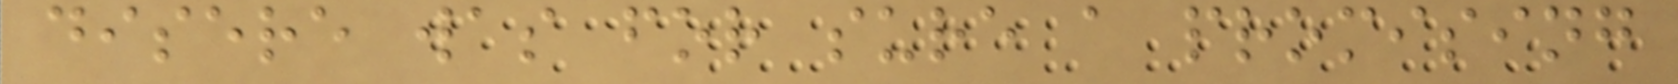disere was for sure a promising
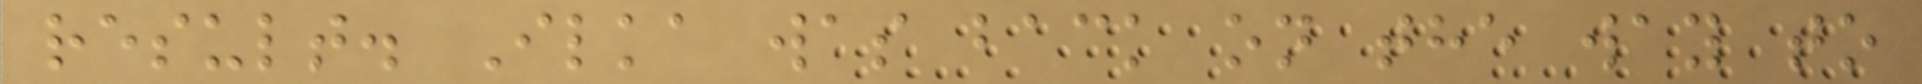result. Ilka was back on the way to
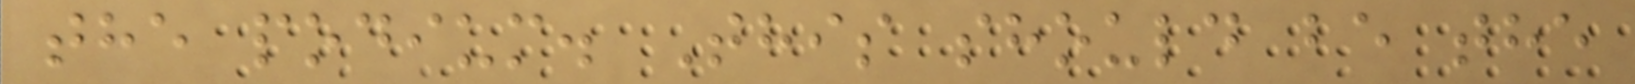the podium. This should be the
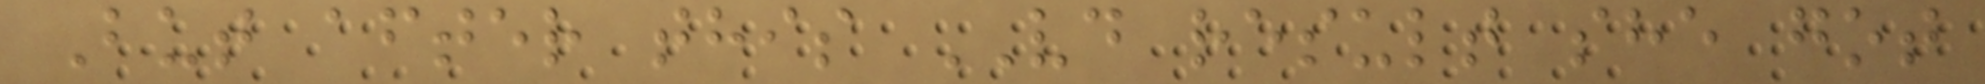But after this VD result she got
